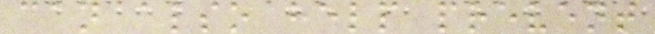can also help prevent
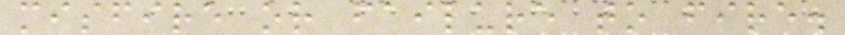misfire or failure to fire.
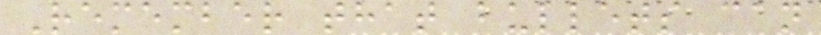Remember that bullets can
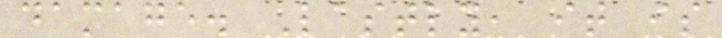damage. Lastly, it is
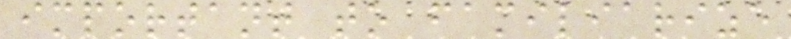important to familiarize
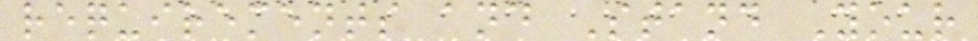requirements and Stand Your
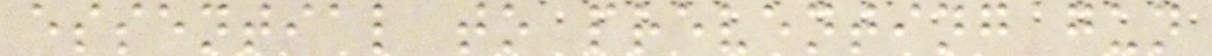essential to preventing gun
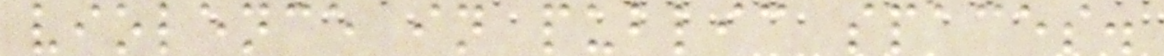violence in public spaces.
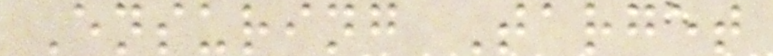Ensuring Target
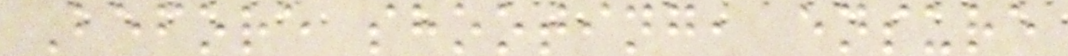Before shooting, ensure
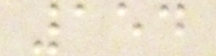154
